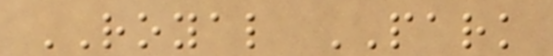ROYAL PARK
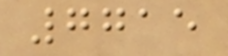7715
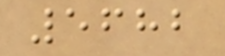5682
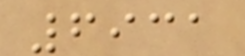6931
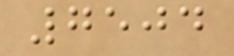7504
